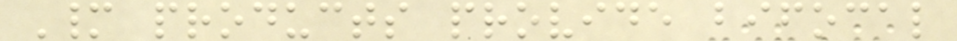Many products provide bifocal
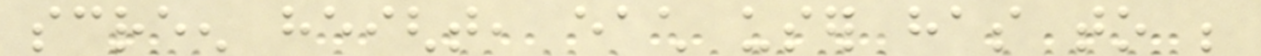screen height, each user has to be
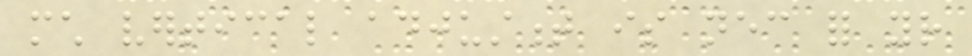much vertical adjustment is necessary for your
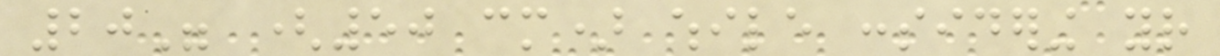20" (50 cm) while considering your
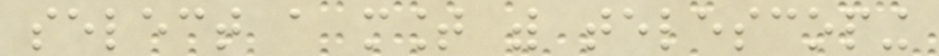select a mount with telescoping
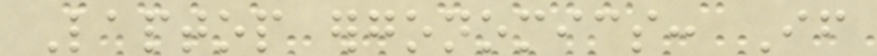Laptop ergonomics: If
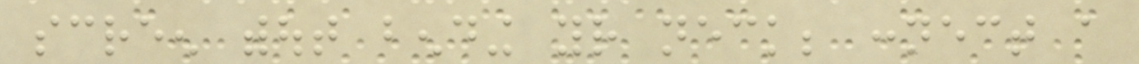screen without bending your neck; connect a
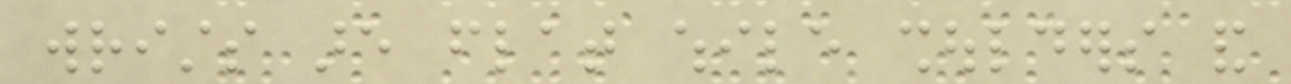wrists are flat while shoulders and
